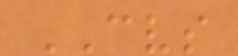CVS
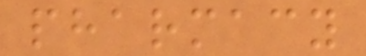pharmacy
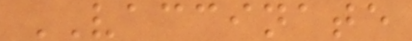VACCINATE
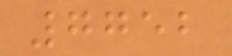7752
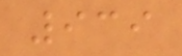939
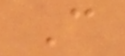C
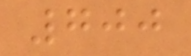700
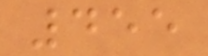455
